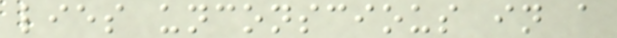lies unconscious in a
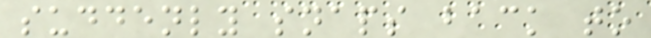suddenly snaps back to
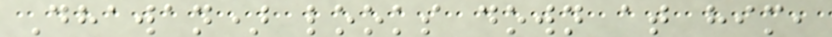Dhawan) looks down at him,
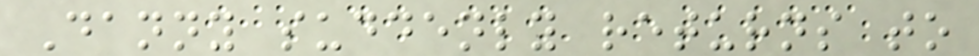Danny suddenly returns to
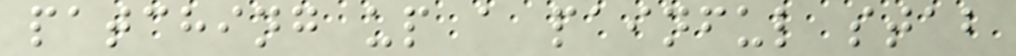patching up a painful stab
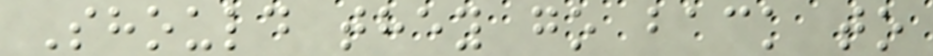Should they go back to
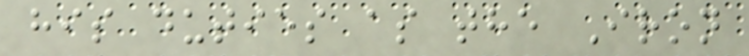his duties as the Iron
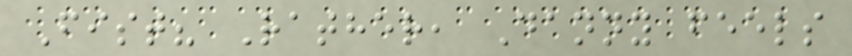Fist? Rather, Danny feels
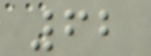62
